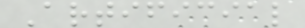Artificial
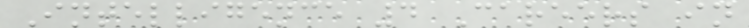Intelligence 4 Careers in
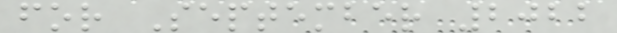for September 2022
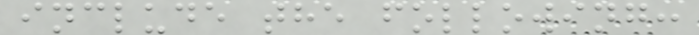include the following:
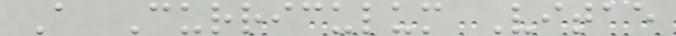A Curriculum Vitae
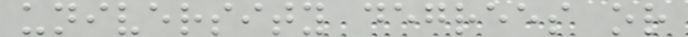university degrees or
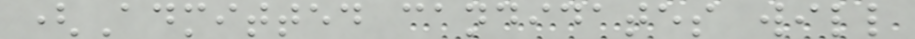(Admitted candidates will
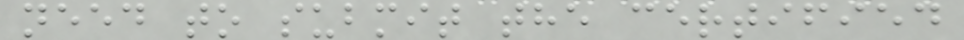need to submit the certified
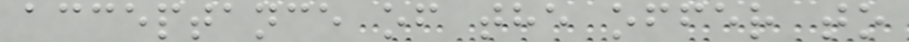acceptance of the offer to
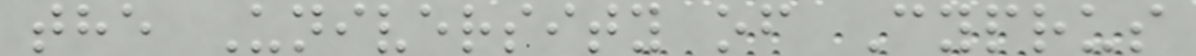the University of Cyprus
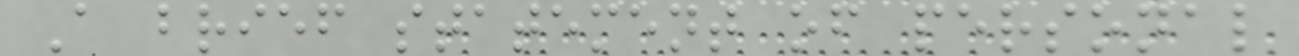A brief statement of personal
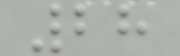28
